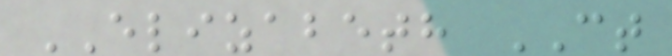ELIZABETH CT
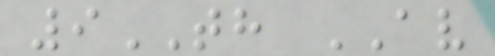9TH AV
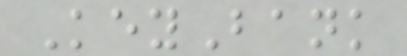KeyBank
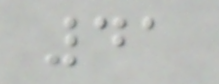41
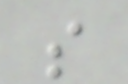s
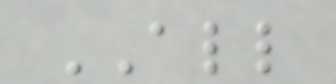ALL
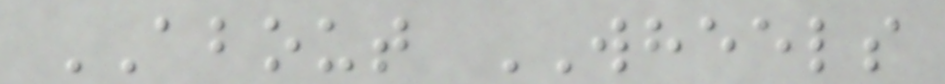ABOUT WHEELS
